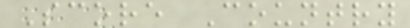Score Country
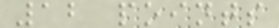12 points
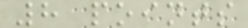8 points
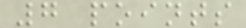7 points
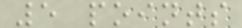5 points
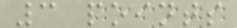3 points
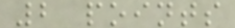2 points
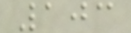103
